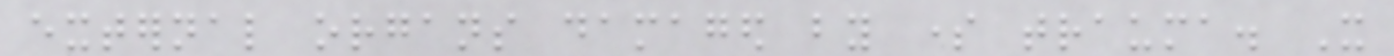external organs damaged by some trauma. It
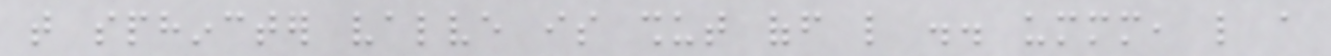that sphincter valve is shut off like .. ummm, like a
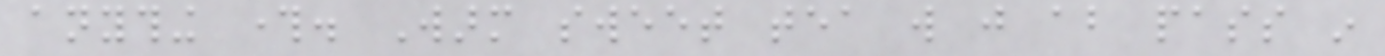anything through. Warm sweet tea will just about pass in
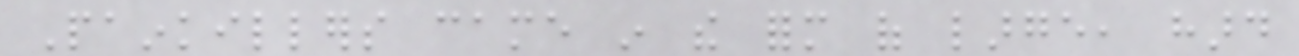Painkillers came in the form of large, hard
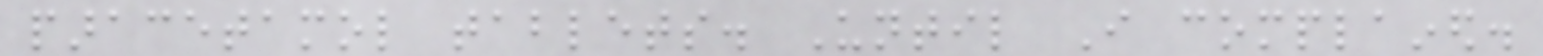paracetamol tablets. Until I complained.
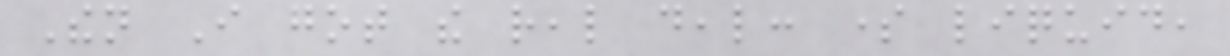Then I got the real deal: some liquid,
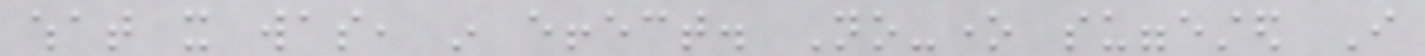what it was, in effect. No-one suggested I
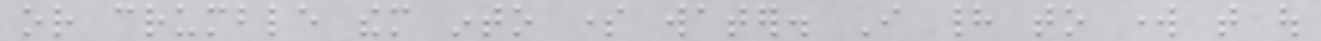or crumble them into some water. I had to work that out
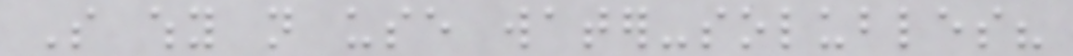So why not use water-solubles?
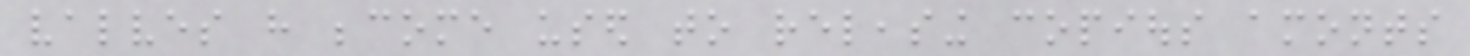valves have become used to releasing copious amonts
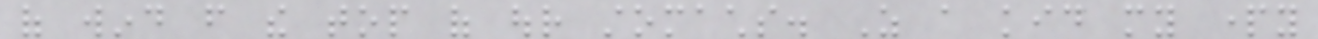of wind from the top of our stomachs. As a kid my party
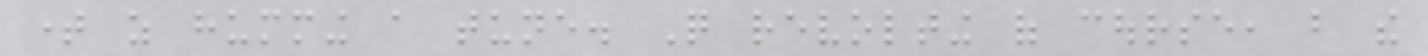time as humming a tune. Quite revolting of course, but the
